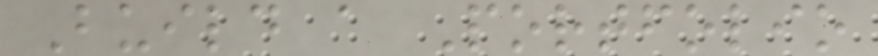Build a Portfolio
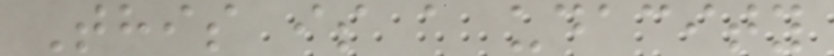This is a udacity
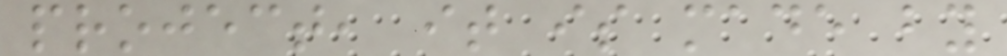project, it is made by
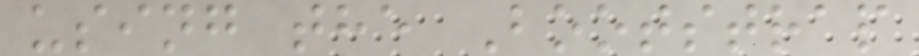using the Bootstrap
